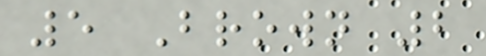5 Brown 2
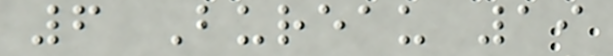6 Bureau 19
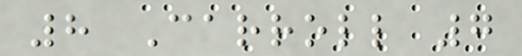8 Carroll 7
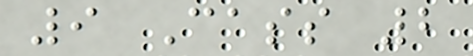9 Cass 2
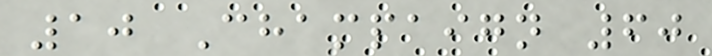10 Champaign 60
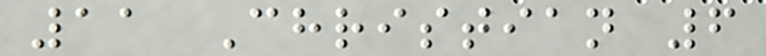11 Christian 6
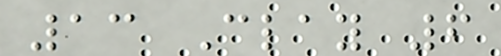13 Clay 6
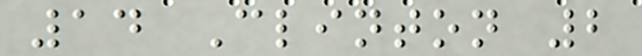14 Clinton 2
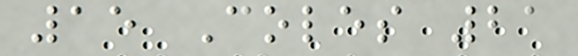15 Coles 21
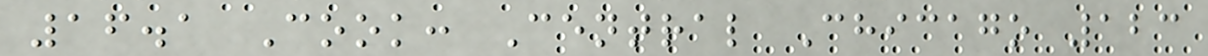16.1 Cook: Central Chicago 123
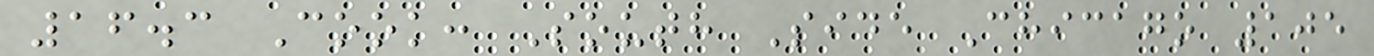16.3 Cook: South Side Chicago 105
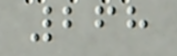268
